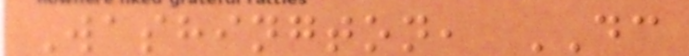Washington, DC
